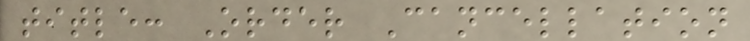title: Order Cancellation
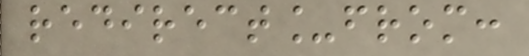redirect_from:
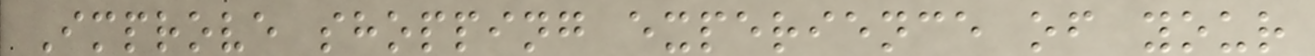Improve shopping experience of your
